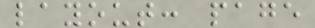layout: page
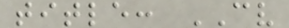title: CV
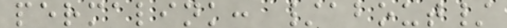permalink: /about/
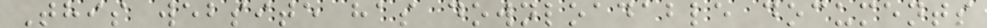This website has downloadable documents
